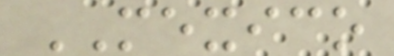MEXICO
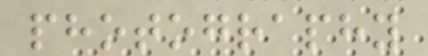photography
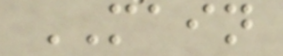MAIN
